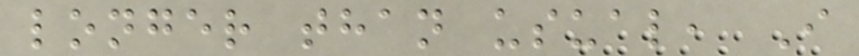longer than usual, I
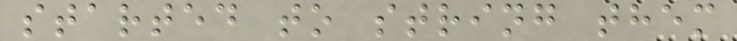started to string them
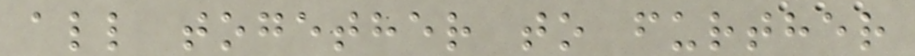all together to further
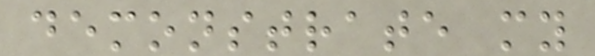demonstrate my
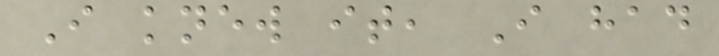I knew it, I had
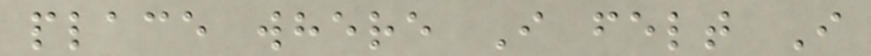place where I felt I
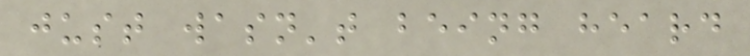just wasn't being heard
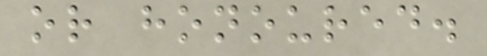or honoured.
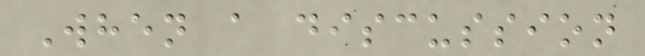When a discussion
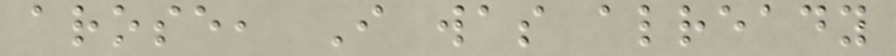arose, I was already
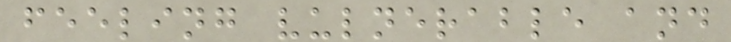feeling vulnerable and
